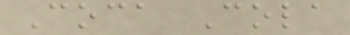Coca Cola
